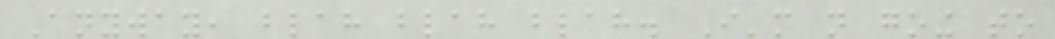Anyway, blah blah blah. I'm not going to
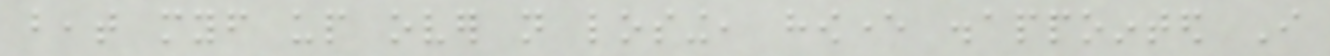beat myself up over not losing, however disappointed I
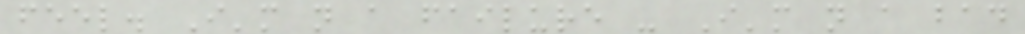feel. I'm not a failure - I'm not a bad
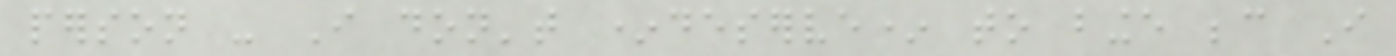person - I don't *deserve* to binge because I
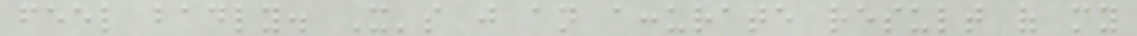feel badly. It's just an accurate result of my
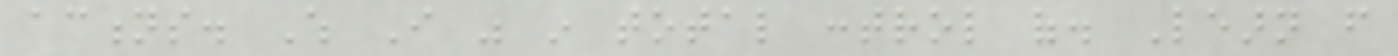actions. Which I was in total control of. Learn from
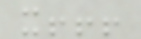it!!!
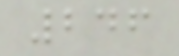246
